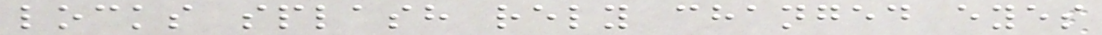locks splash rely changed eyes
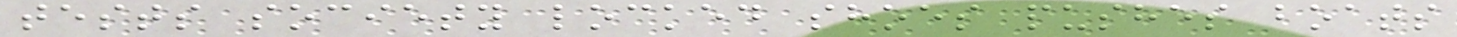tests society locked shoes pushes boats
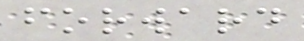forward
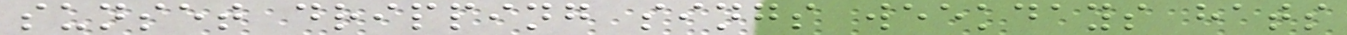sunset dripping sings weekdays hats
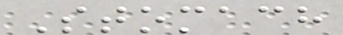Stomach
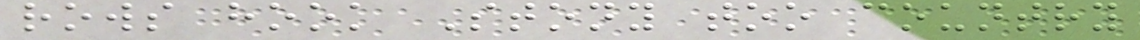rows hook Stony too country
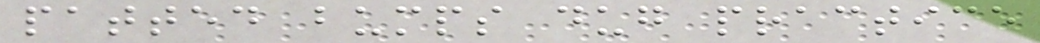patted bumps dug practice
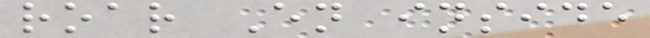roar En inside
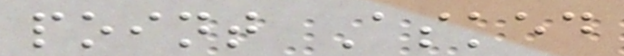point Asked
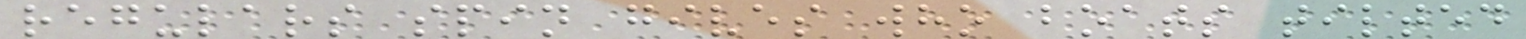regulars spin gives who boats tilted
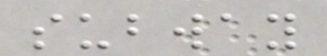subway
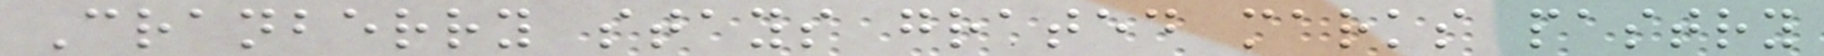Cranberry stays grated marks pastry
